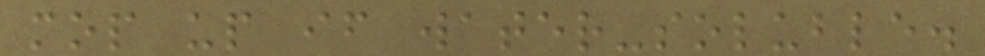mop up if water-soluble.
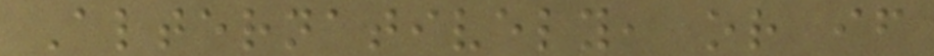Alternatively, or if
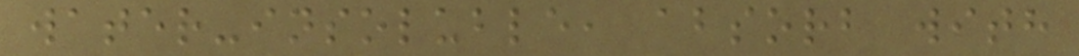water-insoluble, absorb with
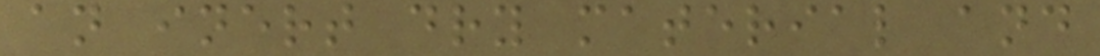an inert dry material and
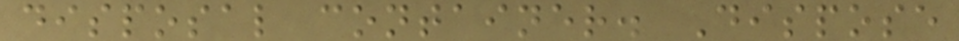disposal container. Dispose
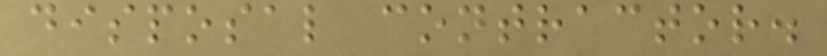disposal contractor.
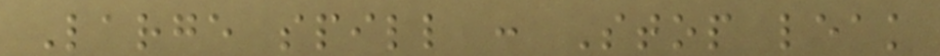Large spill : Stop leak
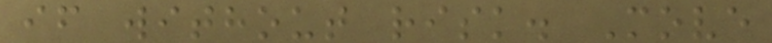if without risk. Move
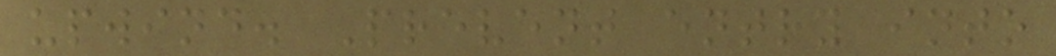upwind. Prevent entry into
